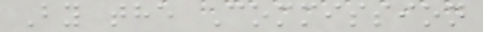By the Commission
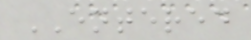ENTERED
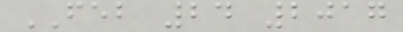FEB 24 2017
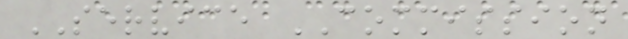SERVICE COMMISSION
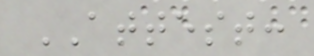ATTEST:
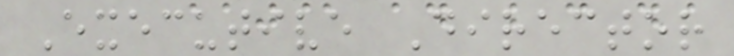Executive Director
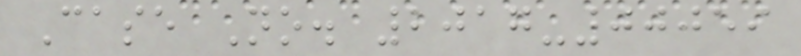Case No. 2017-00059
